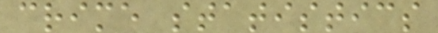crime statistics
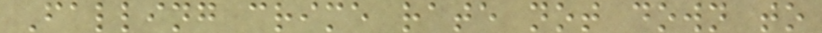Falling crime rate not down to
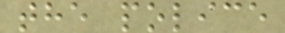the police
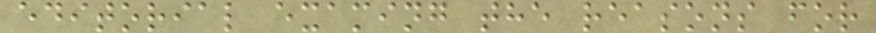editorial examing the reasons for
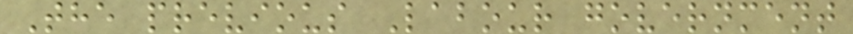The previous Labour government
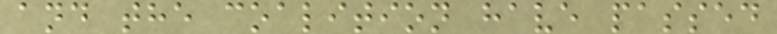and the coalition have passed
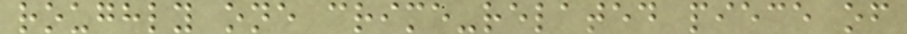roughly one crime-related piece of
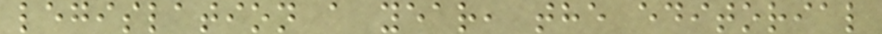legislation a year, the editorial
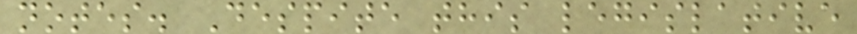notes. Despite this legislative
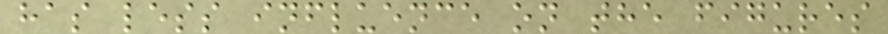has less influence on the figures
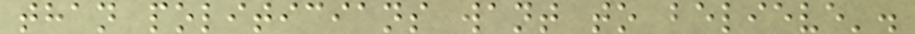than politicians want to believe'.
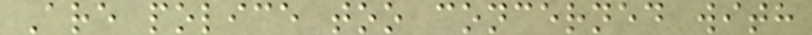Are police too concerned with
